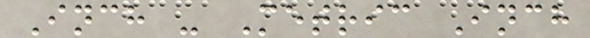Inch - Metric Inch
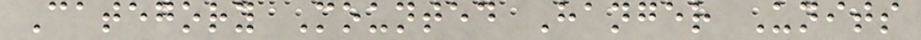Category Mounted Hanger Units
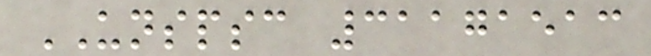UNSPSC 31171513
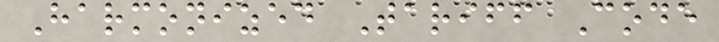Harmonized Tariff Code
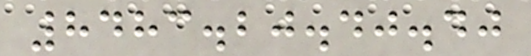8483.20.40.40
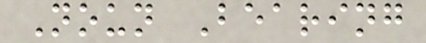Noun Bearing
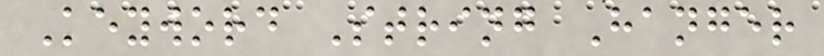Keyword String Hanger
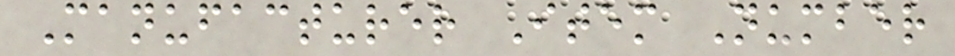Manufacturer Item Number
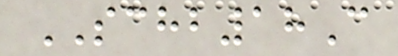SCHB18C
